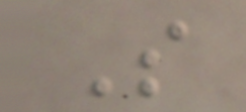S
